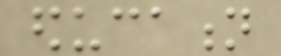education
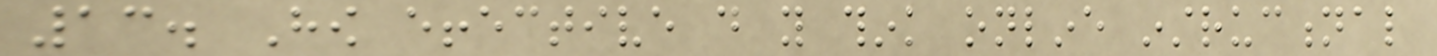13. How effective do you think online instructional
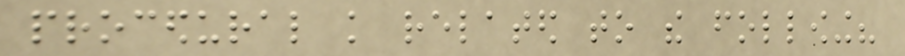procedural knowledge related to the following?
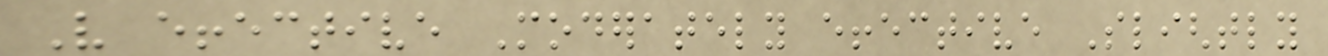Very effective Moderately effective Slightly
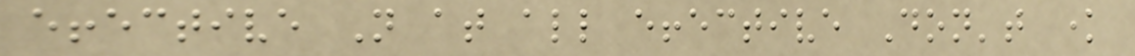effective Not at all effective Don't know
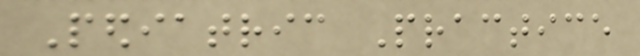Pediatric Practice
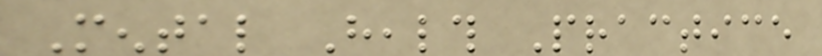Mental Health Practice
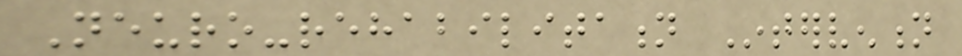Neuro-rehabilitation Intervention
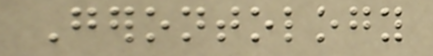Gerontology
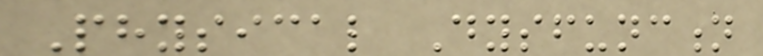Physical Dysfunction
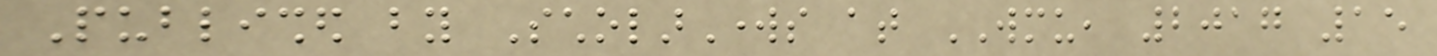Published by ScholarWorks at WMU, 2017 15
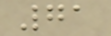71
